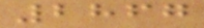2867
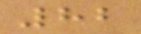82
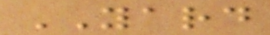YARD
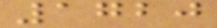1720
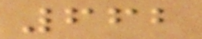662
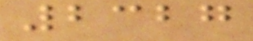2327
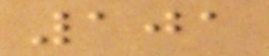101
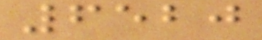6520
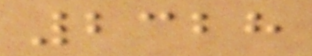2328
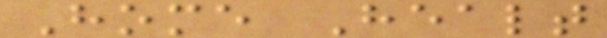Home Healt
